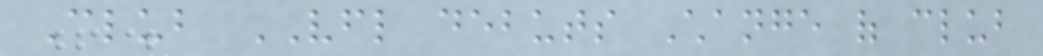Club VFL debuts Change of club
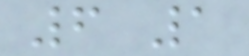6 1
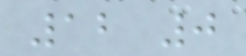12 0
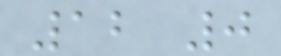12 0
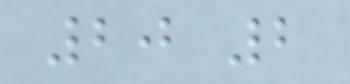20 2
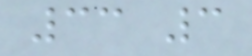33 3
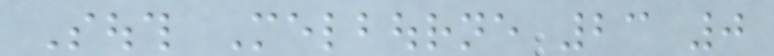South Melbourne 23 0
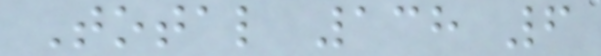Total 138 6
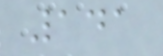141
